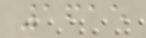1615
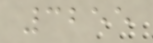3255
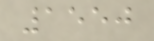1550
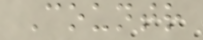Countr
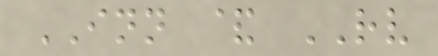INN & RV
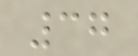37
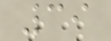39
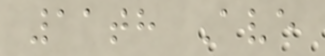11th Ave
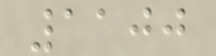1100
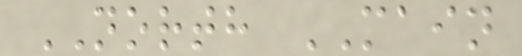NORTH MAIN
